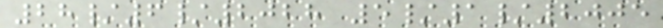28/6/2028 5/1/2005
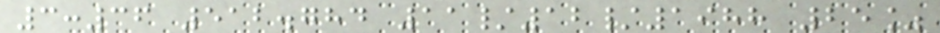3:36 512.784 11/12/1988 25%
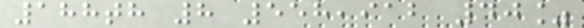188th 8 558,912 40%
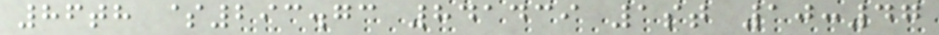86th $293.73 841439 1st 10:47
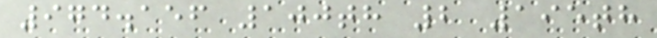974.156 100th 2 195th
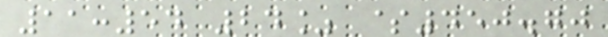11:54 24% $450.70
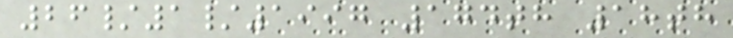26/1/1997 174th 18th
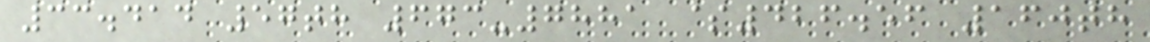33.414 57th 673-7881 $426.56 160th
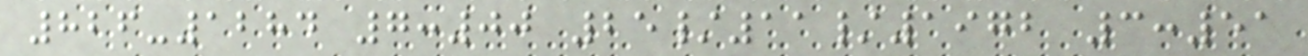826-1284 7:00 25/11/1972 3:51
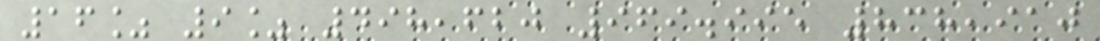16% 9% 498,620 969.995 838,910
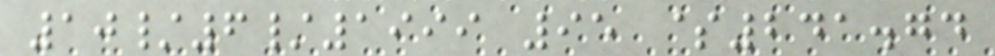10/6/1999 95 $241.74
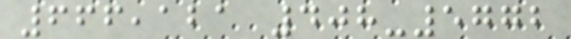666,121 408-5772
